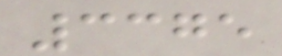3375
